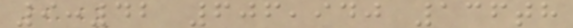9:42 606,940 136th
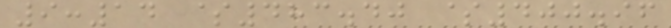9:14 $483.40 $400.96
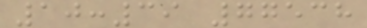10:39 77538
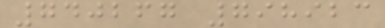740267 798923
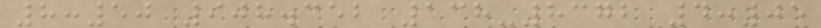8:50 908.352 138-8372 4:05
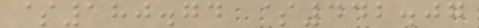$180.74 $442.07
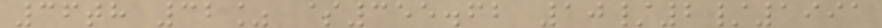36th 32% $355.62 10/2/1991
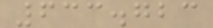633.723
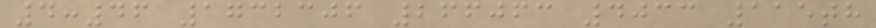4:46 1732306 266063 4033 115th
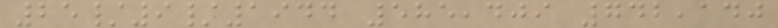25/9/1944 585,409 742,140
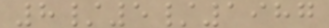8/5/1987
